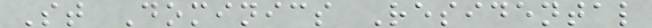St Dominics Residental
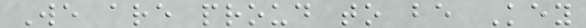We are proud to be Key
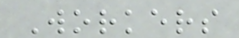Workers
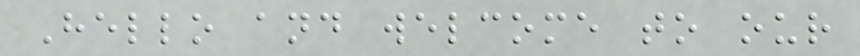Hello and welcome to our
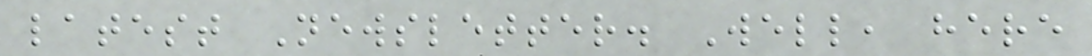latest Newsletter. Well, here
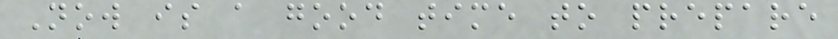Now is a good time to prepare
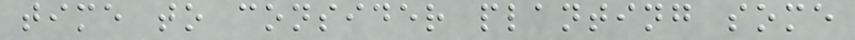time to consider planting some
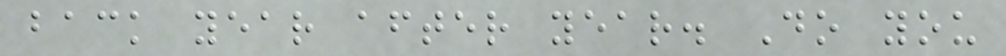back year after year. Do you
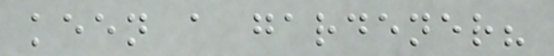keen a gardener?
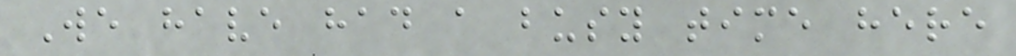We have had a busy time here
